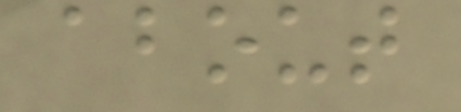about
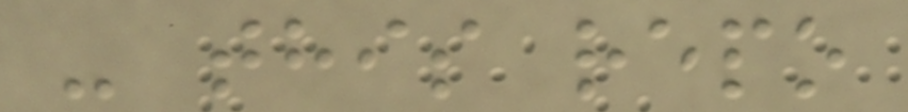- this repo
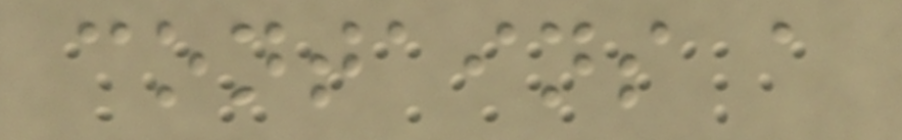contains a
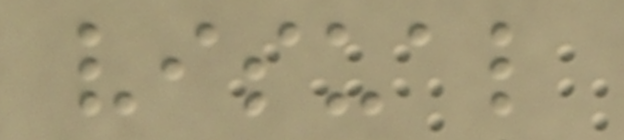visual
